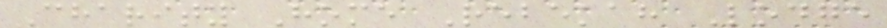Charity Home Rebekah Lodge
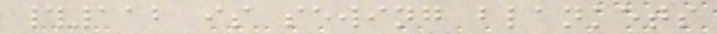#112 is sewing blankets
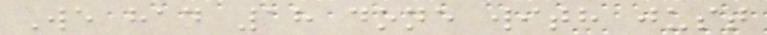We had 18 done with just
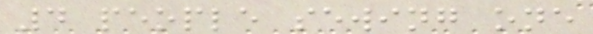4 people sewing one
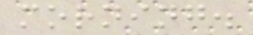morning.
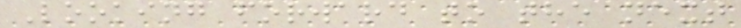Looking forward to the next
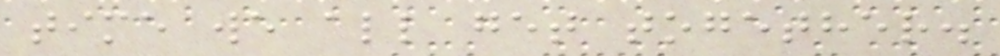time we all get together.
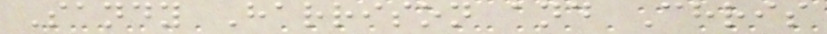Sandy Harrison and Chris
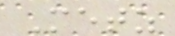Metz
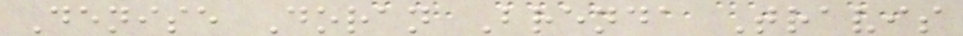Denise Doran Brenda Travis
